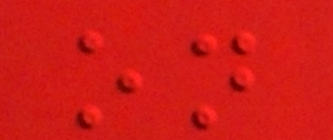on
